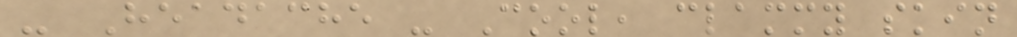- Headache - Cool, clammy skin
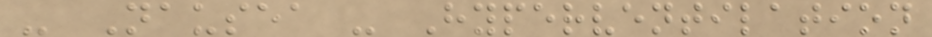- Nausea - Hyperventilation
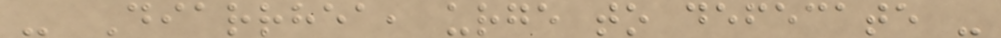- Diarrhea, urge to defecate -
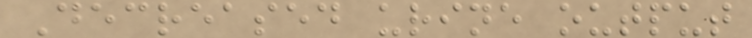Decreased urine output
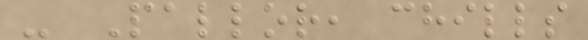- Pallor, chills
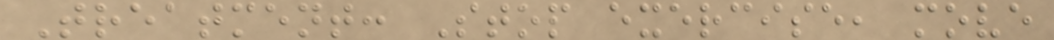Treatment: Stop exercise, move
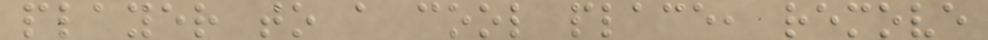player to a cool place, remove
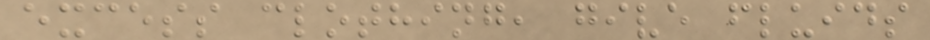excess clothing, give fluids
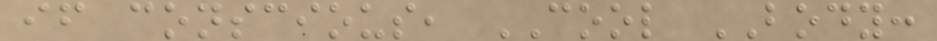if conscious, COOL BODY:
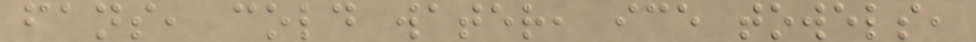fans, cold water, ice towels,
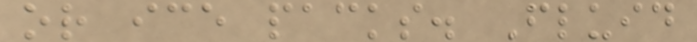or ice packs. Fluid
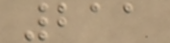211
